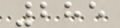285
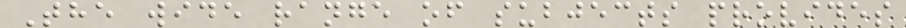The wide range of subjects provides
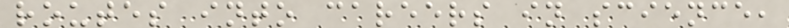routes into careers in science,
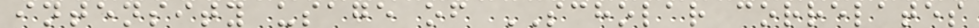intensity usage of SCHOLAR correlates
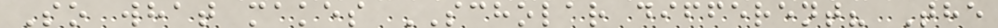So what makes SCHOLAR different? The
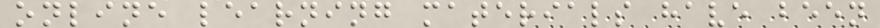online learning materials have been
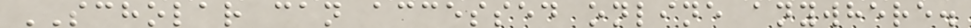SCHOLAR can accessed online anywhere.
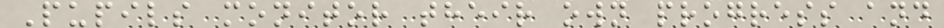Pupils monitor their own progress and
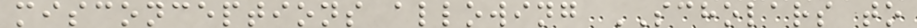misconceptions allowing SCHOLARS to
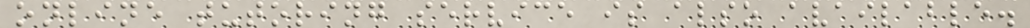online tutoring service is also available.
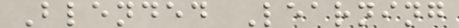Blended Learning
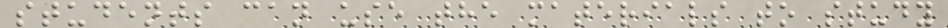students can use the materials to study
